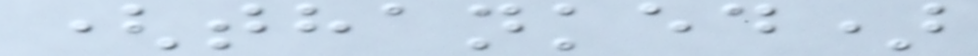(thanked)
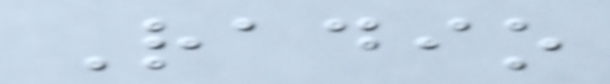Radio
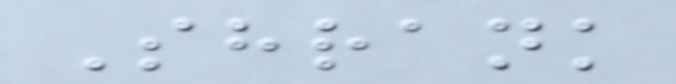Shrank
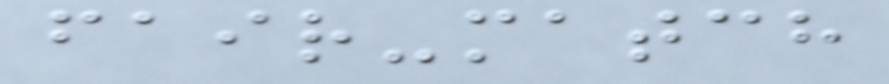fair-match
